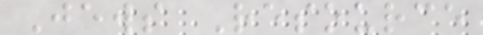Jews Resource
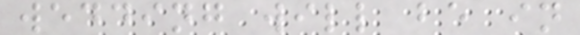wedding will be in
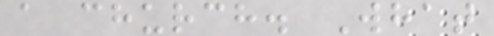a church. What
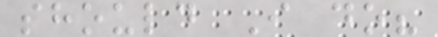should I do?
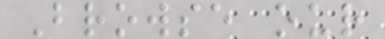Browse our
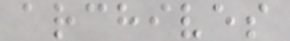archives
